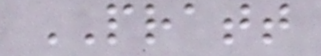PRATT
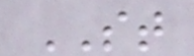ST
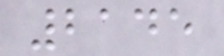2145
